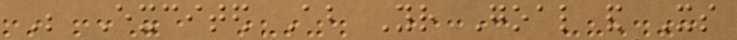Be Excited About Your Goal and Its
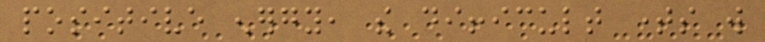positive energy, the difficult times will
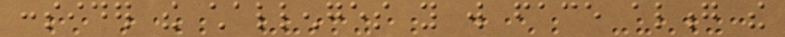consider the challenges you will face along the
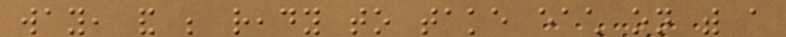way, and be ready to take each on with a
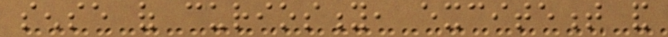sense of curiosity, excitement and
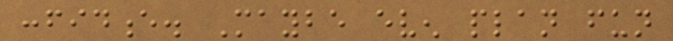confidence. Maybe even plan fun
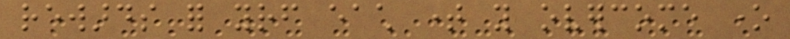rewards for yourself each time you overcome one
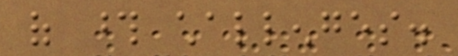of those challenges.
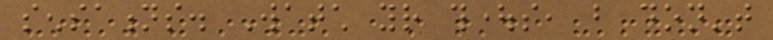sensations. Watch your thoughts, but don't
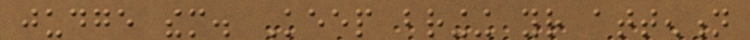judge them. Keep bringing your attention
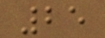25
